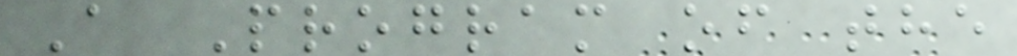A Program of the
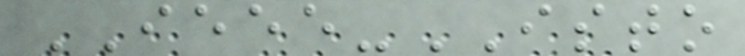IEEE-ISTO
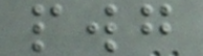pwg
